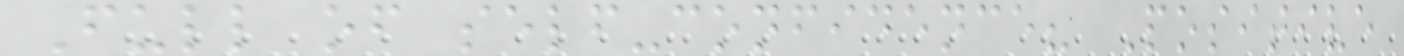Full of self-confidence? Positive
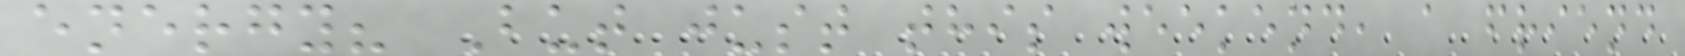energy? But just this weekend, a friend
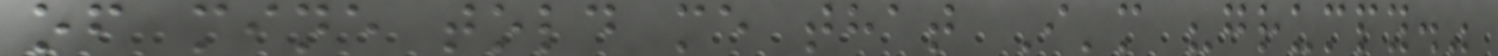of mine told me that I'm "grumpy."
